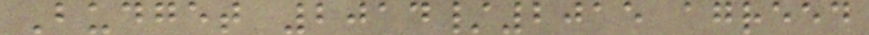Budget 2014/2015 agreed
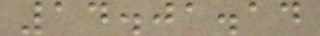14.01.14
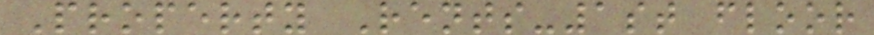Property Rents-1st floor
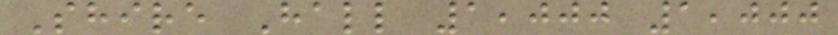Shire Hall 1,000 1,000
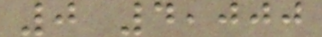0 4,000
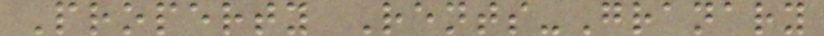Property Rents-Granary
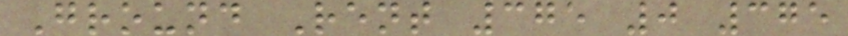Ground Rent 375 0 375
